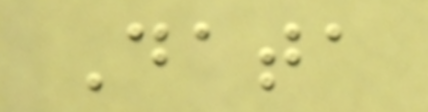Data
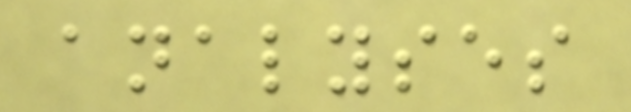analyses
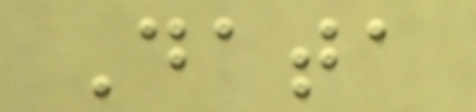Data
